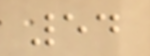54
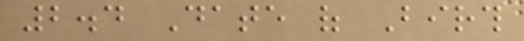2.4 Date of Birth
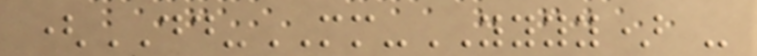(DD-MM-YYYY) -
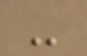-
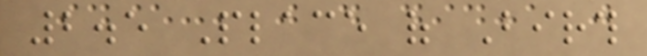2.5 Place of Birth
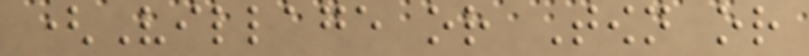(Village or Town or
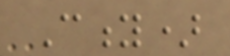City)
